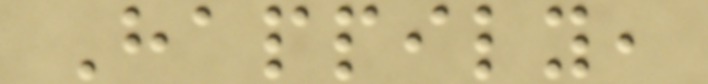Happily,
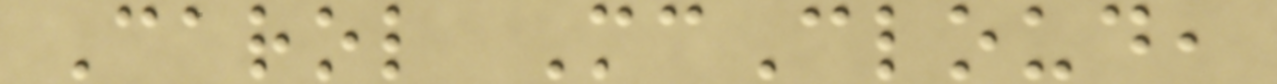Carol McCloud,
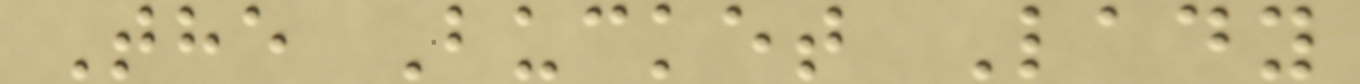The Bucket Lady
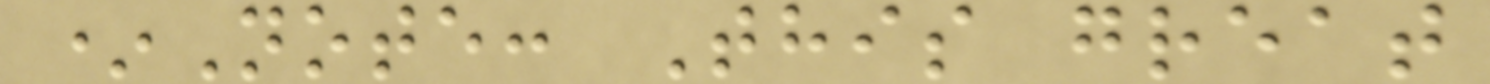*Note: This great
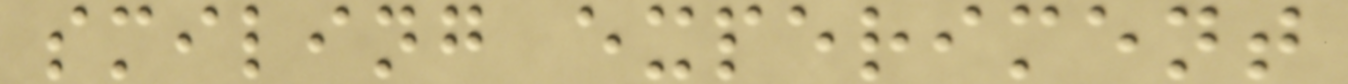smiling experiment
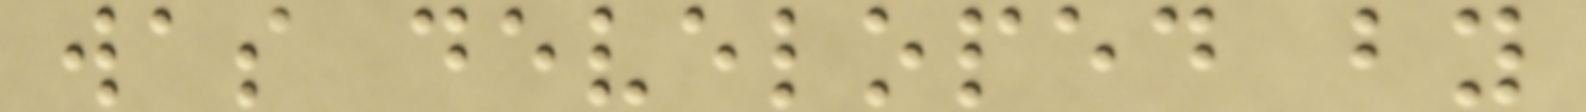was developed by
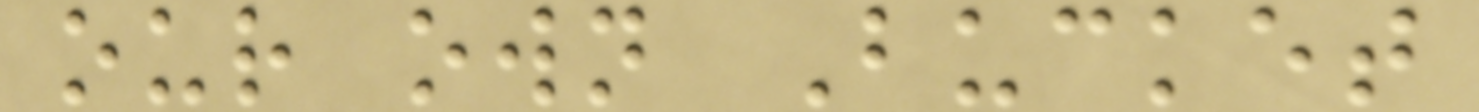our own Bucket
